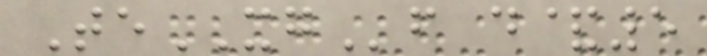TeXGf d&5
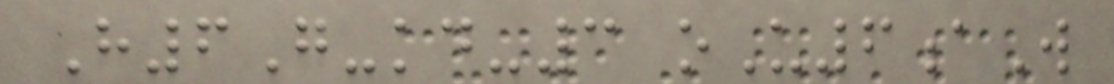H6G-kd-3 oU6aW
